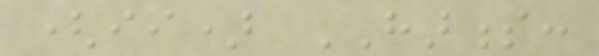(ii) HARNESS:
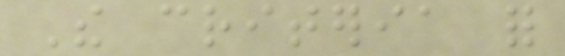The criteria for
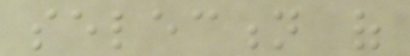selection of
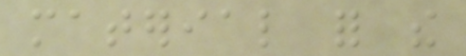material for the
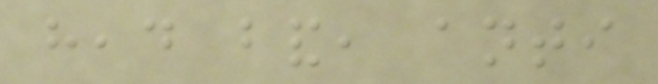head band, anti
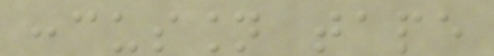concussion tape
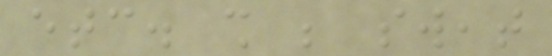etc. shall be sweat
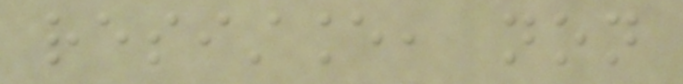resistance, non
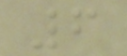6
